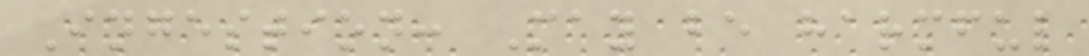Ingestion: May be harmful
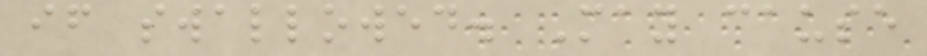if swallowed. May cause
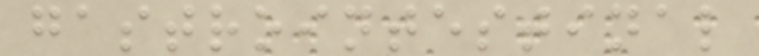gastrointestinal
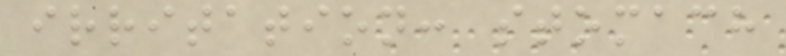irritation: stomach
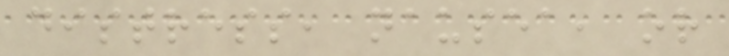distress, nausea, or
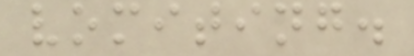vomiting.
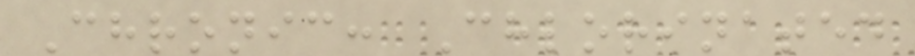Chronic: Chlorinated
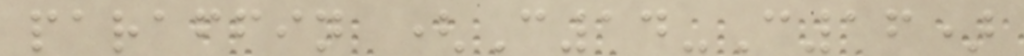paraffin (C14-C16)
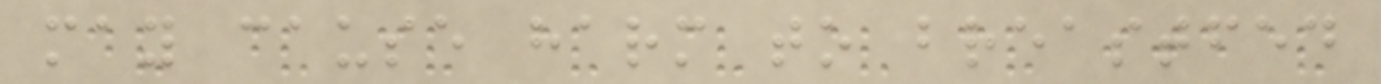may cause harm to breastfed
